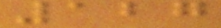127
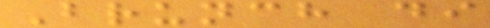Brunch di
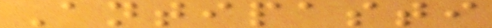Antipasti
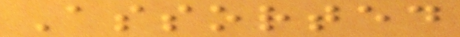Assorted
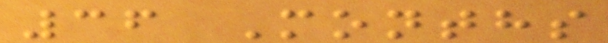36 Months
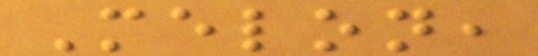Melon,
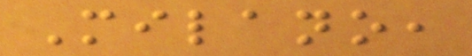Milano,
